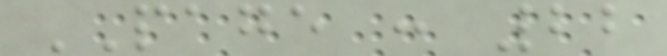PAGE : 22
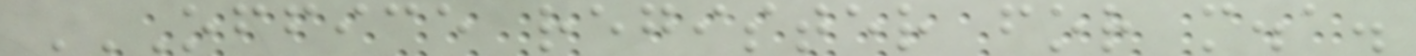OFFICE REGISTER FOR M.A.
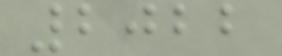2022
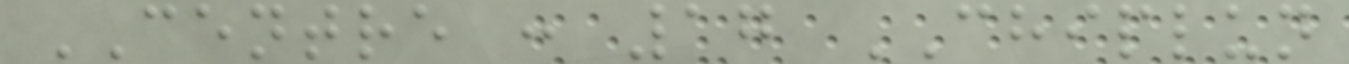CENTRE : 17 CHIPLUN
